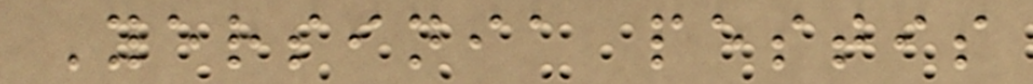Yersinia pestis
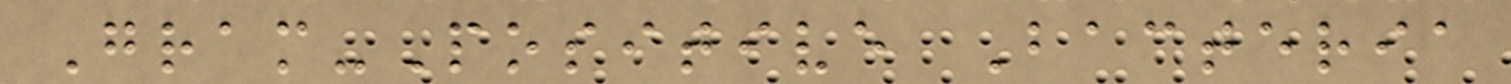Gram-Positive Bacteria
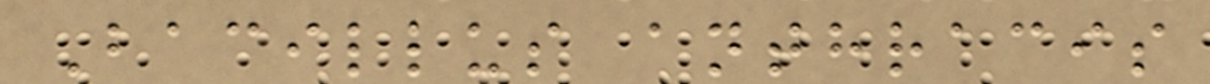Bacillus anthracis
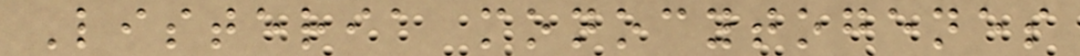Listeria monocytogenes
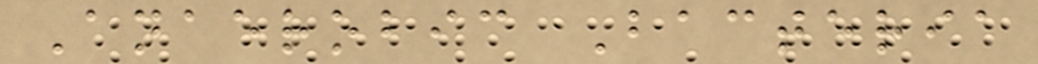Anaerobic Bacteria
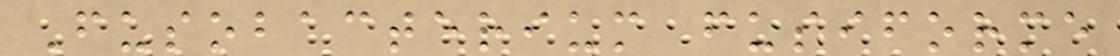Fusobacterium fusiforme
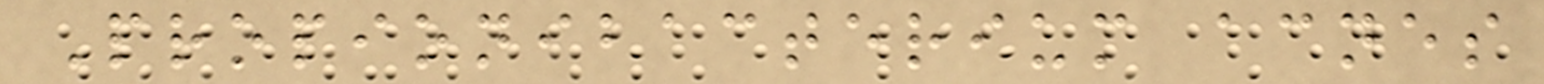Propionibacterium acnes
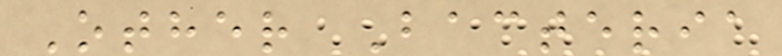Other Bacteria
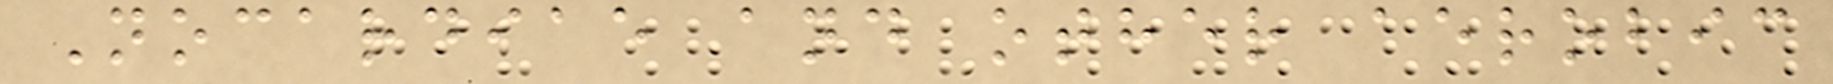Nocardiae and other aerobic
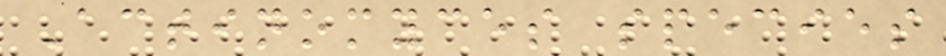Actinomyces species
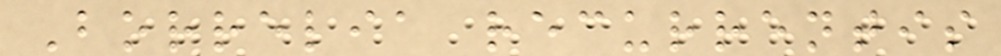Borrelia recurrentis
